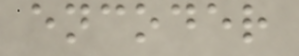encoder
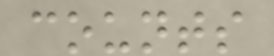counts
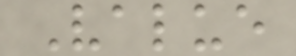Value
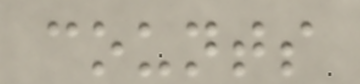counts
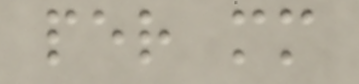per mm
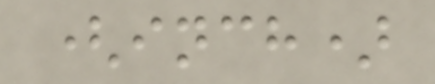(inch)
